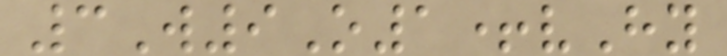3W9O1+vHy
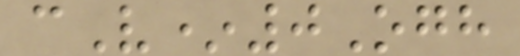cV*0Ogh
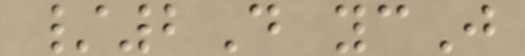/2D ycJ
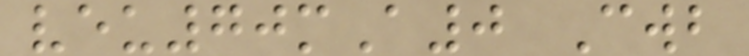veu70mA0 Cwb
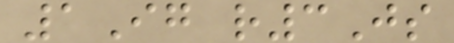1Ig r3Js
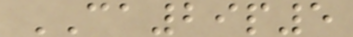CA29p5
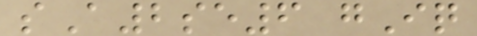sA2se6 gIq
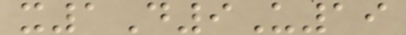x1D9U19
